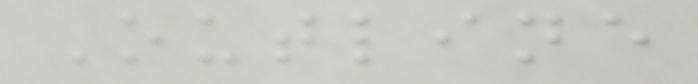Outline
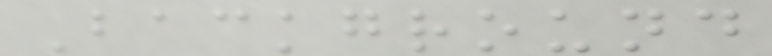Background
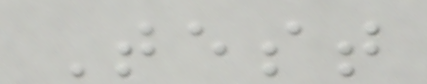Test
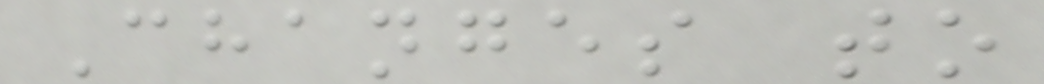Changes to
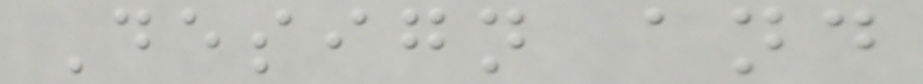Design and
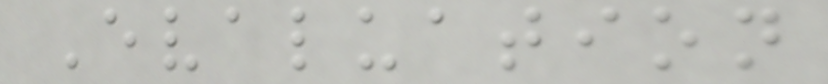Evaluation
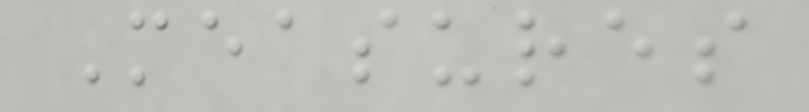Measures
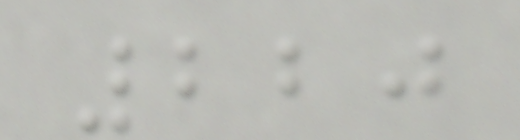220
